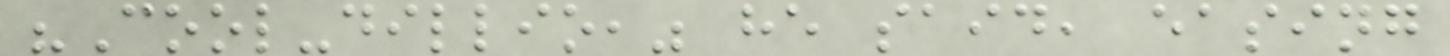"Cool-dillio," he said, easing
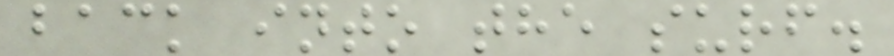back into the surf.
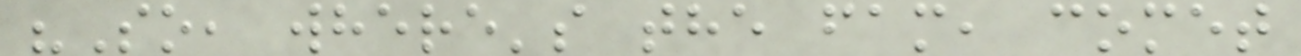"So, where's the fam, comet
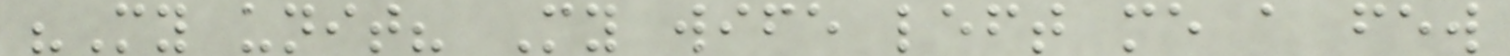"My unit? My wife left me a few
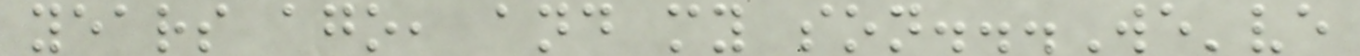years ago, and my son...We've
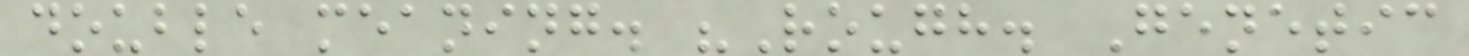double meaning. "Rough. Genetic
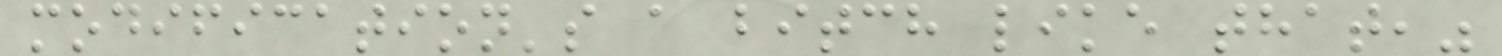modification's a bitch like that,"
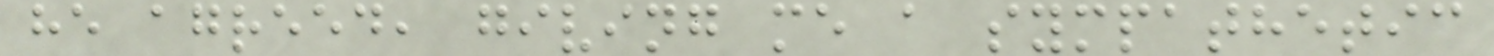he agreed, giving me a sympathetic
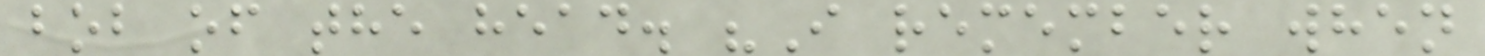bob of the head. "I remember when
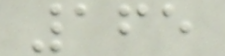165
